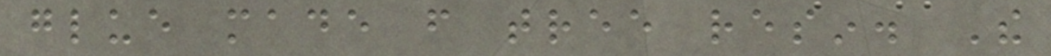glue made from tree resin. The
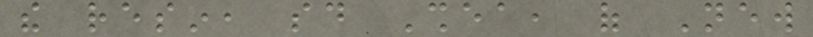the resin, said Shea, of New
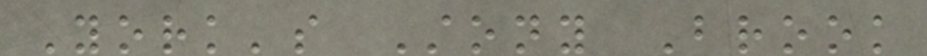York's Stony Brook
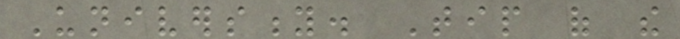University. Tip of the
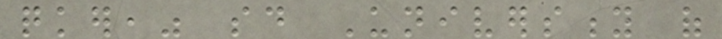quicker," said University of
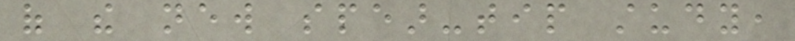of the new spear-tip study,
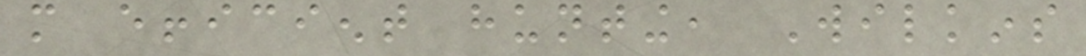more efficient hunting, Wilkins
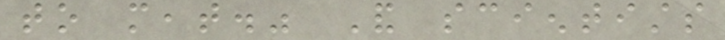to meat." And scientists
